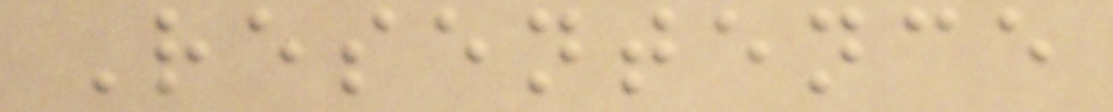Resentence
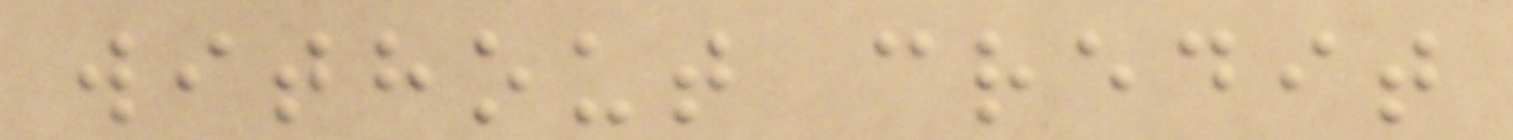without credit
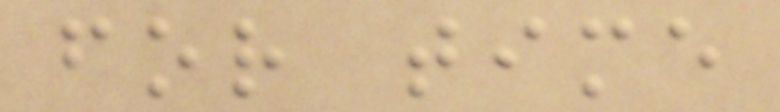for time
